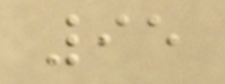95
